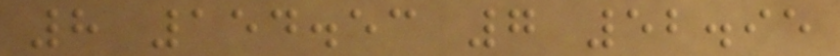8 154.53 7 52.95
